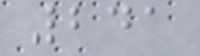241
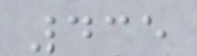435
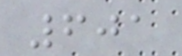601
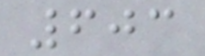603
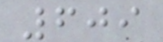609
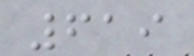619
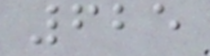625
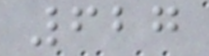627
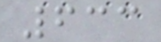633
